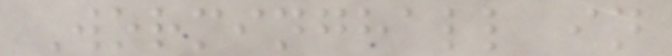Worminghall in
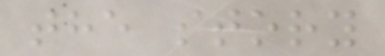the story
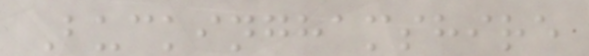Buckinghamshire
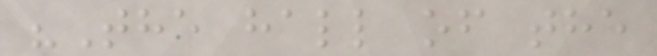"The hall of the
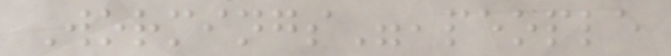Wormings",people
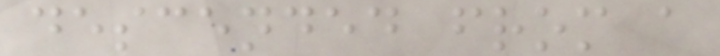descended from a
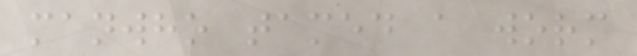manwho tamed a worm
